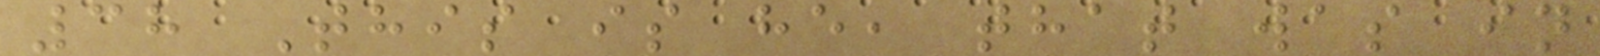38 This is he, that was in
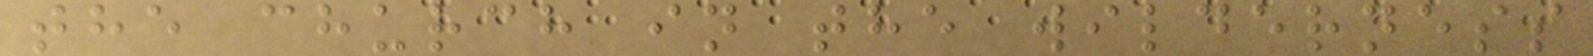the church in the wilderness
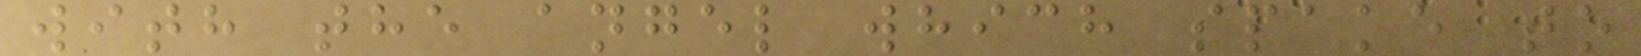with the angel which spake to
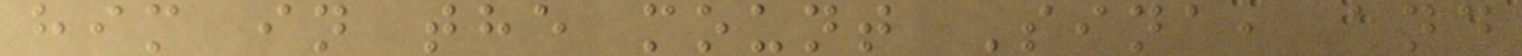him in the mount Sina, and
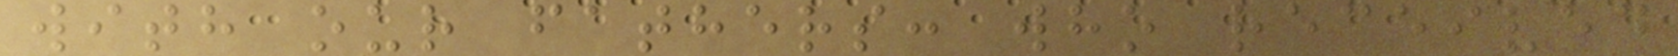with our fathers: who received
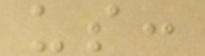us:
